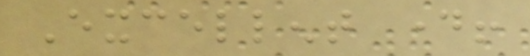Excellent day!
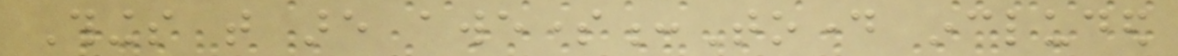Things that are awesome:Today included
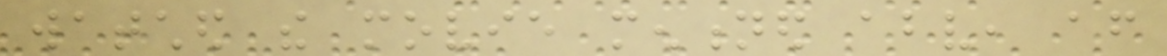watched the movie mentioned above, after
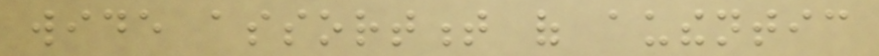wide assortment of authentic
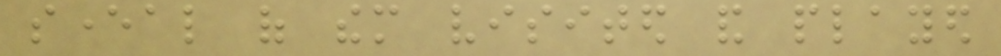several of them visited and played
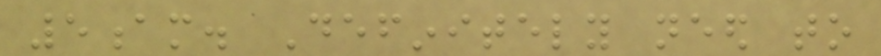5am. Definitely need to
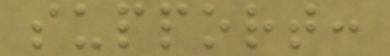support:
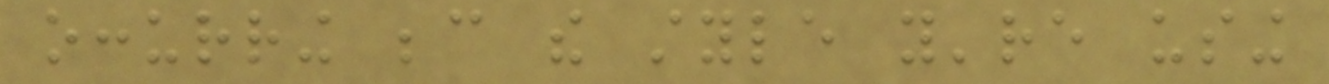occurring because the style you're using
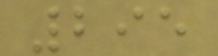295
